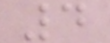4
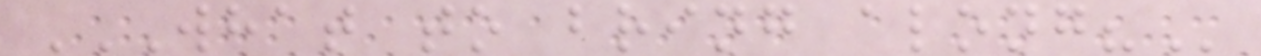WHAT TO BRING ALONG?
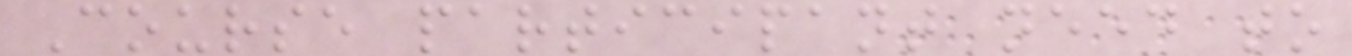Course participant need to
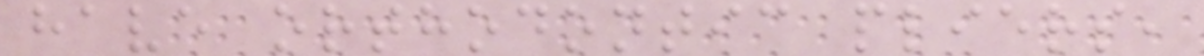have orthodontic pliers,
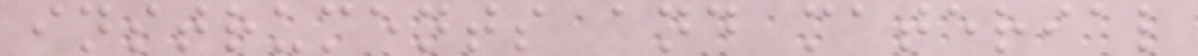instruments and material
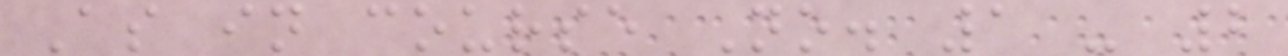As in course No. 1 - 2
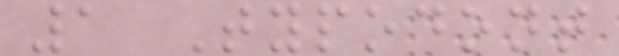1 Typodont
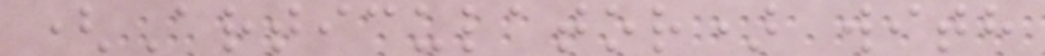(Articulator) with
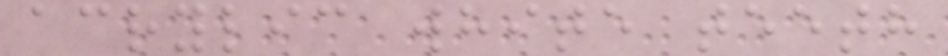acrylic white teeth
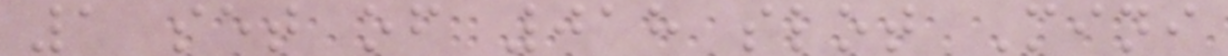1 set of 018 slot Mini
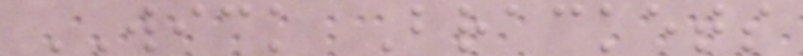WICK Brackets
